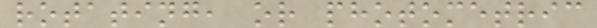rotating, or photometric
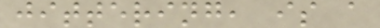jittering, is a
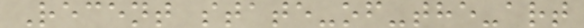Recent state-of-the-art
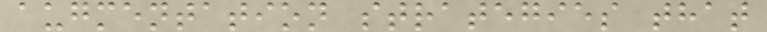augmentation strategies that
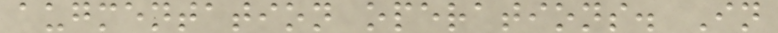augmentation operations. In
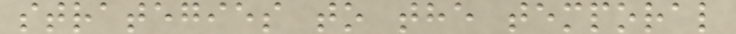strategies to the temporal
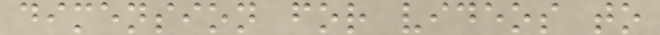dimension for videos to
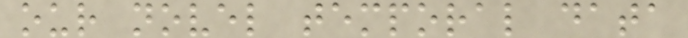our novel temporal data
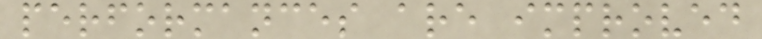performances are improved
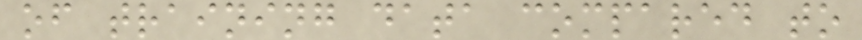of training data compared to
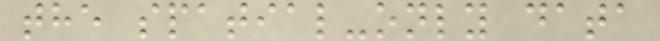the spatial-only data
